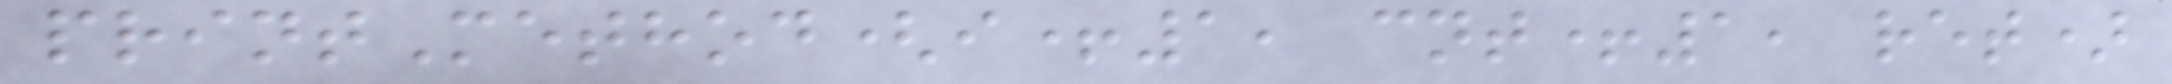printMethod(i+1, cnt+1, ret)
